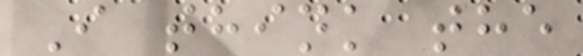I think the
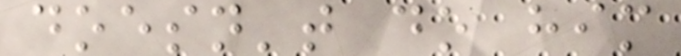doesn't do him
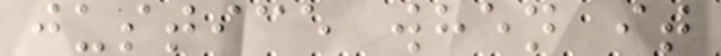justice when it
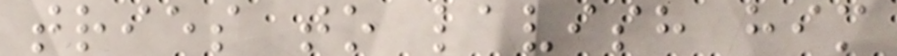tries to lavish him
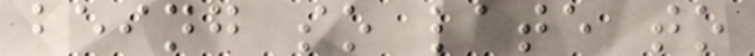being so late to
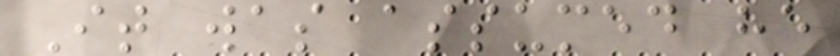It was assumed he
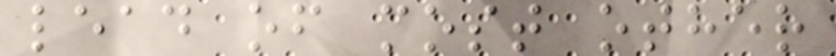lead of most other
